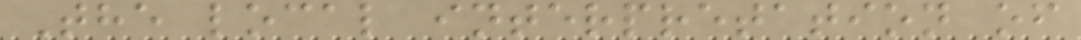The local interpretation of
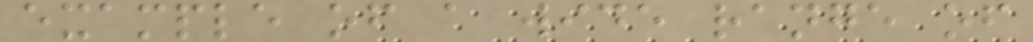example of a wide range of
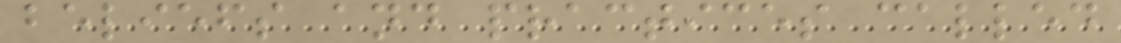beliefs and practices called
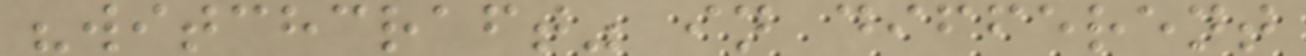"witchcraft" in different
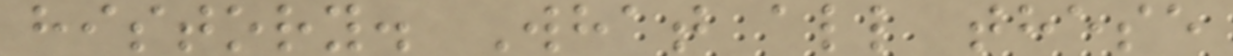history. What all these
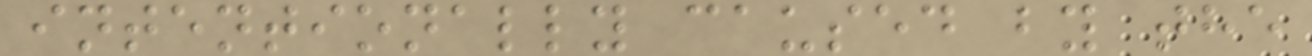intentionally caused by the
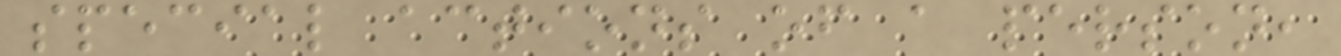special actions of a person,
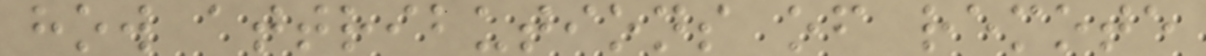how attributions of remote
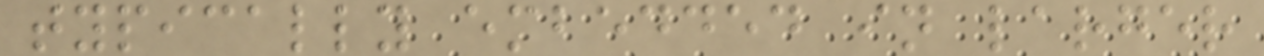typically embedded in larger
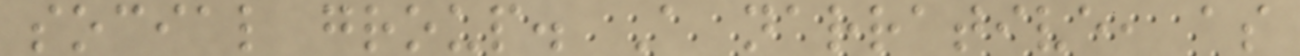social group. A narrative, as
